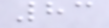83
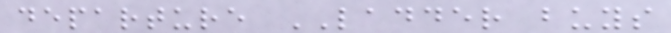departure LADDER buys
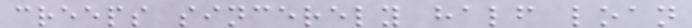creeps sincerely half loan
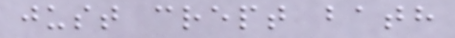just crept bath
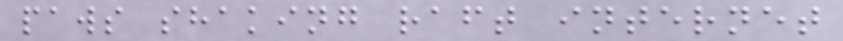paws shaking raft internet
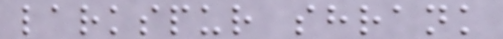larkspur shrank
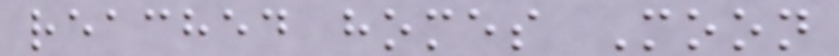reached homes Moon
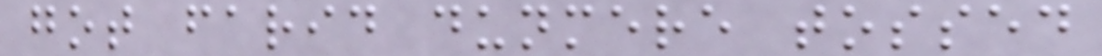got farid dunmere tossed
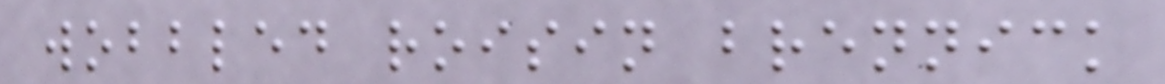wobbled roisin brennick
